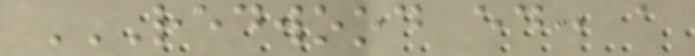REDWOOD ED: A
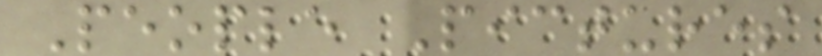People Pictures
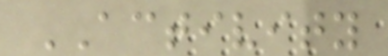ACTIVITY
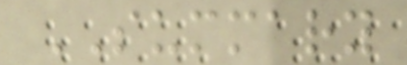SUMMARY
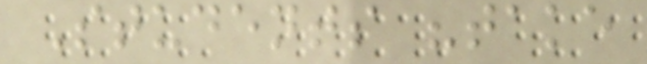Students "take
